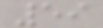59
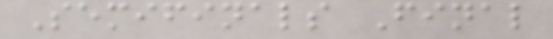Semifinals Final
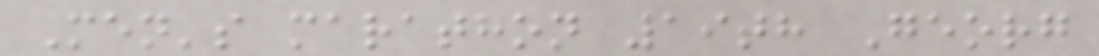Men's marathon 19th Georg
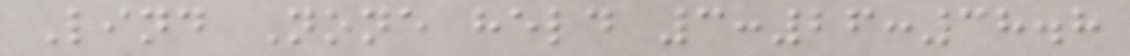Lind None held 3:26:38.8
